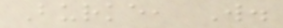Burke, W.
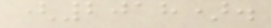(2018).
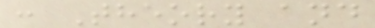: Theory and
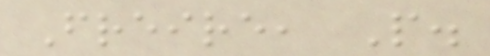Freire, P.
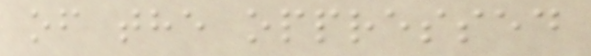of the oppressed
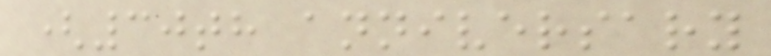(30th anniversary
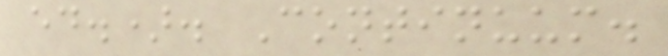ed.). Continuum.
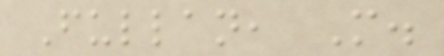Fullan, M.
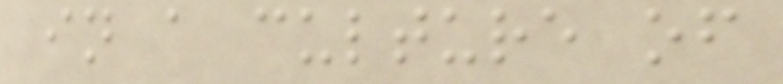in a culture of
